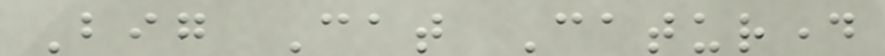Big Cat Caturday
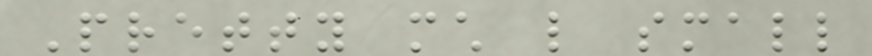Pretty much like small
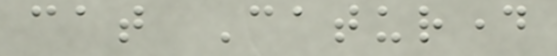cat Caturday
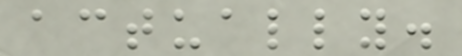actually.
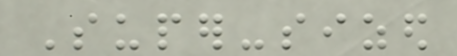Super-sized
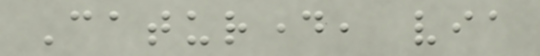Caturday, via
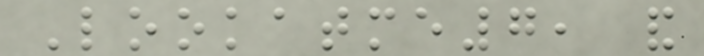Lookatme7, and
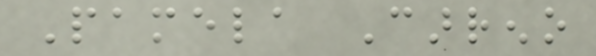Pamela Carreno
